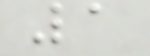1
